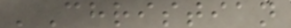'Christian
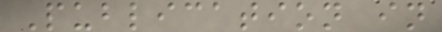Publication in
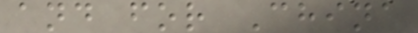and for China
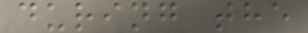during the
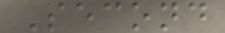Second
